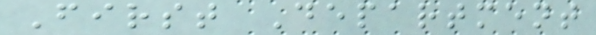First Department
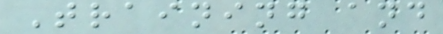Training and
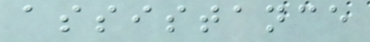assistance
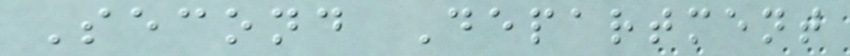Second Department
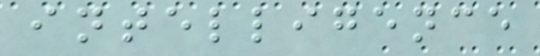intelligence
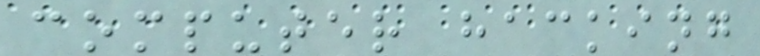computer hacking
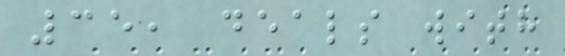35, deals with
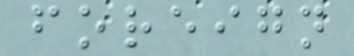foreign
